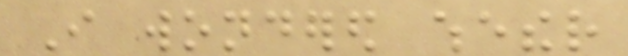I wondered whether
